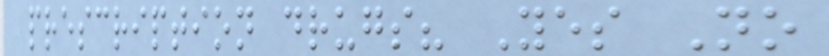prescription drugs? Yes No
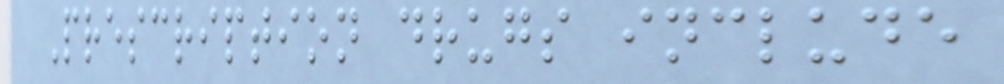Prescription drugs include
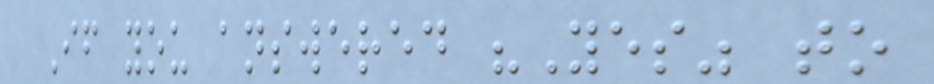If you answered "Yes" to
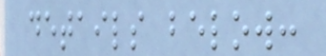details below:
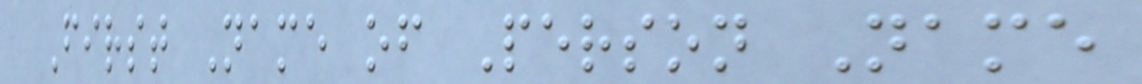First Name of Person Name
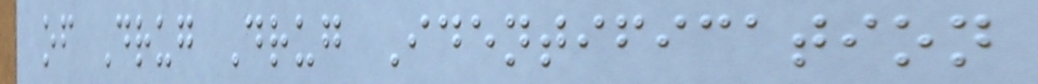of Drug Drug Identification
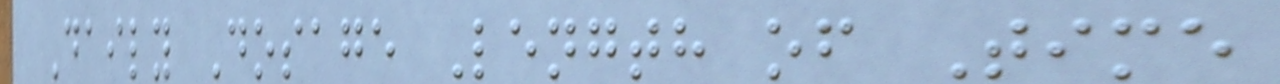Daily Dosage Length of Time
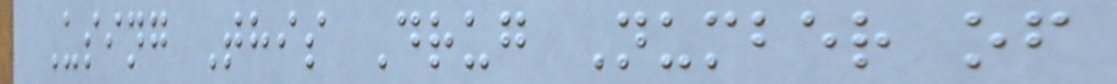Using This Drug Number of
